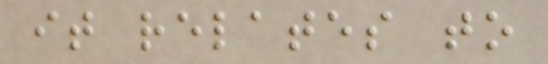it relates to
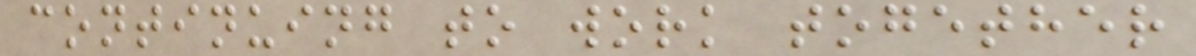continuing to work together
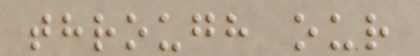through our
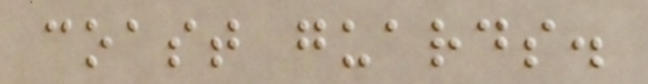coast guards.
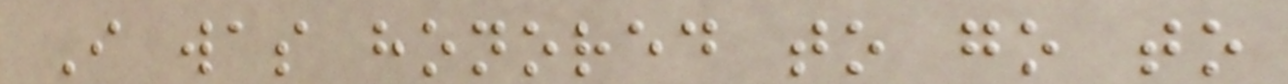I was honored to go to
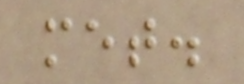met.
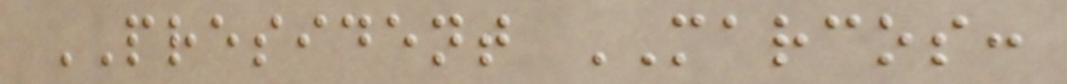PRESIDENT MARCOS:
